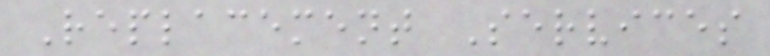Replacement Services
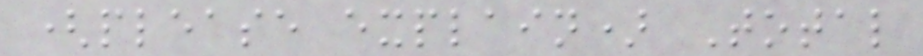(please explain) Total
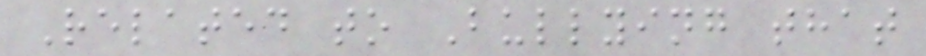Related to Bullying that
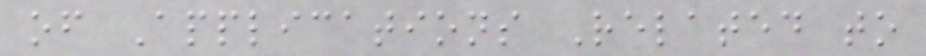of Applications Related to
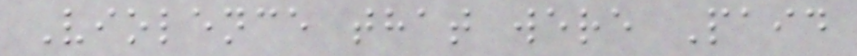Violence that were Paid
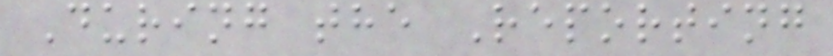During the Reporting
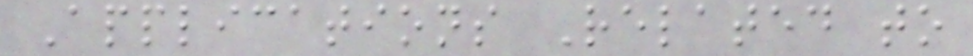Applications Related to
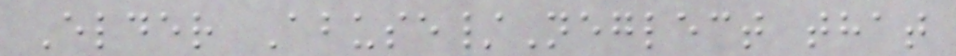Elder Abuse/Neglect that
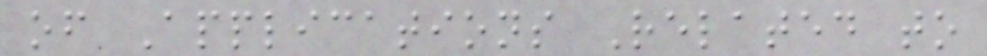of Applications Related to
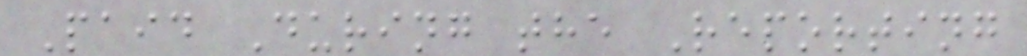Paid During the Reporting
